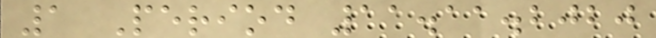1 Period 11.11.2020
